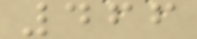466
